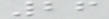26
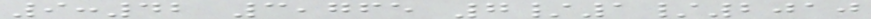9:42 3,765 7/1/2010
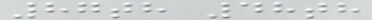87th 48th
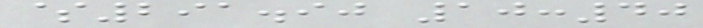$291.90 10:40
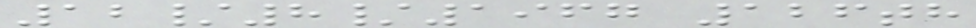12/8/1967 126th
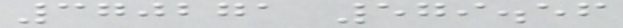370271 579.56
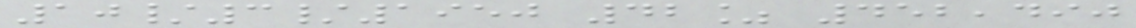10/3/1950 42% 452,490
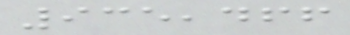935,466
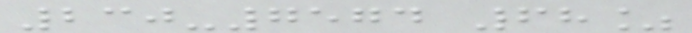230-7574 68%
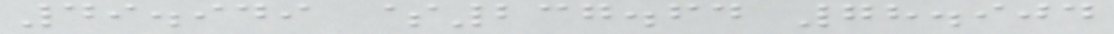49.949 $237.64 78.904
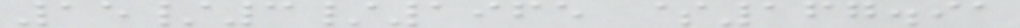15/3/1965 $167.91
